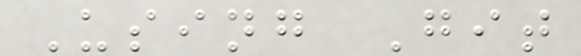Using Git
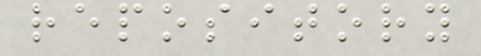repository
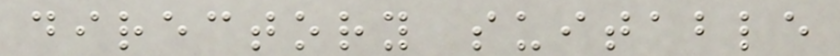directory suitable
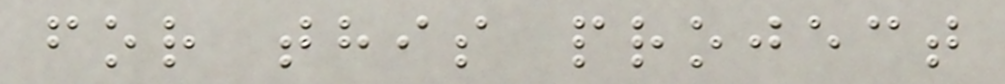for this project
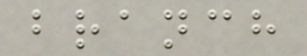branch
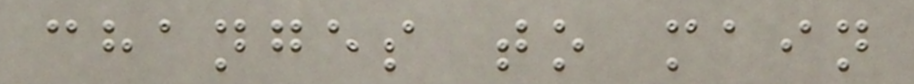changes to main
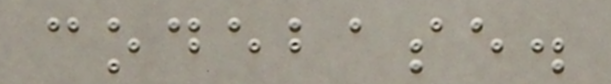codebase.
